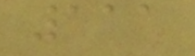111
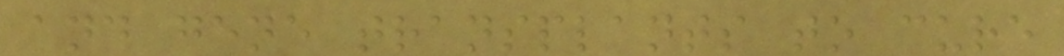and gene transplants to cure
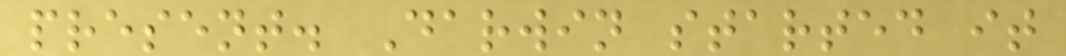present. Darwin started it
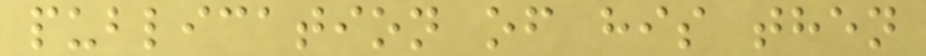publication of his then
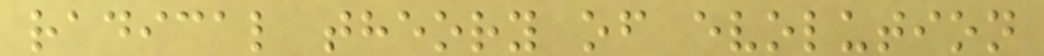radical theory of evolution
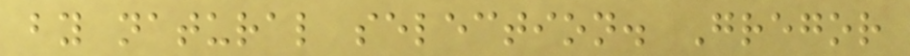by natural selection. Gregor
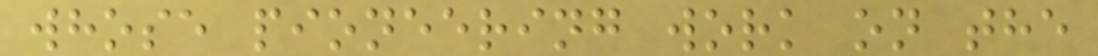whose pioneering work on the
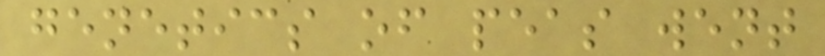genetics of peas went
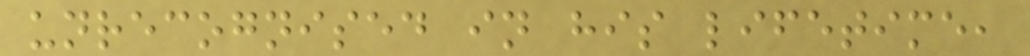unrecognised in his lifetime,
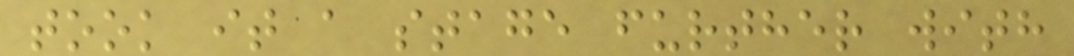took it a stage further with
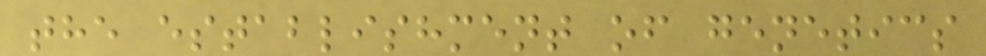the establishment of genetics
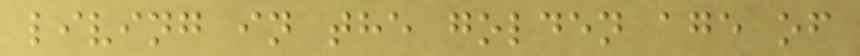living in the golden age of
